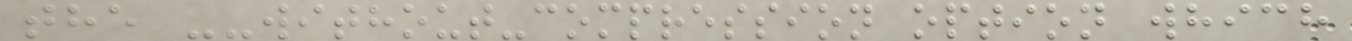the --without-compression option which
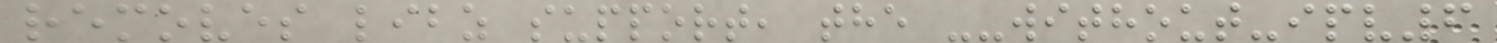removes libz support, the --without-ipv6
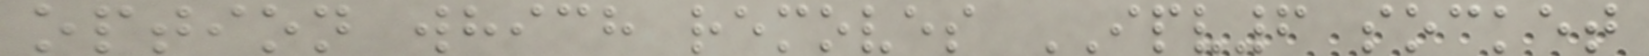option which removes IPV6 socket
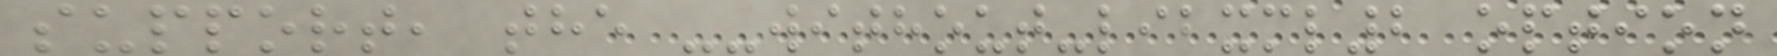support, the --without-libxml2 option
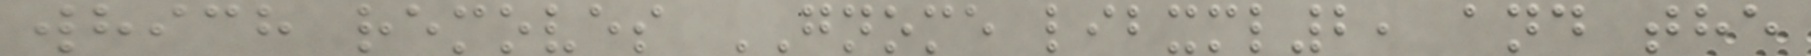which removes GNOME libxml2, and the
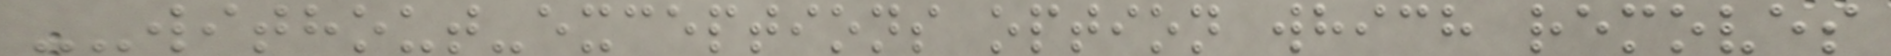--without-exceptions option which removes
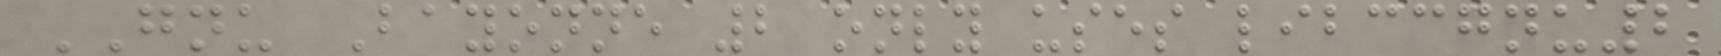GNU Bayonne 2 only uses libccgnu2
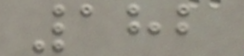182
